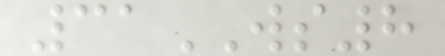31WS8
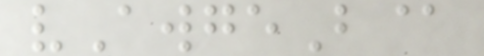vAwgeB@
